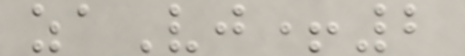zaVj+2
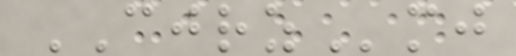CJRZmj
